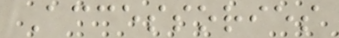Accessories
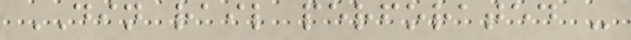DIN rail perforated -
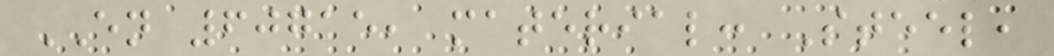EN 60715, material: Steel,
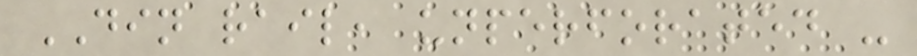DIN rail, unperforated -
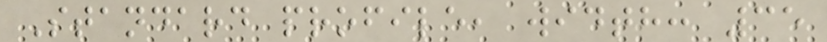Standard profile, width: 35
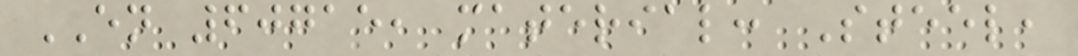EN 60715, material: Steel,
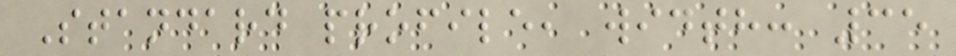Standard profile, width: 35
